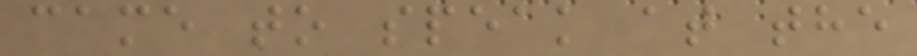came to speak at the
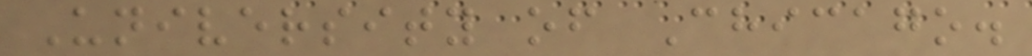University of Chicago.
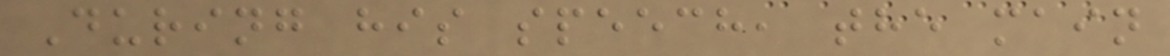During his speech, the main
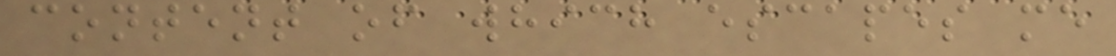content of which escapes me
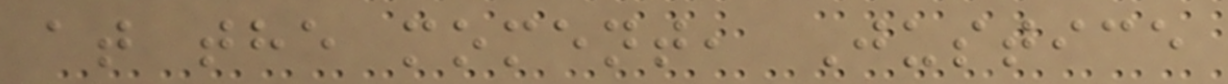at the moment, Justice
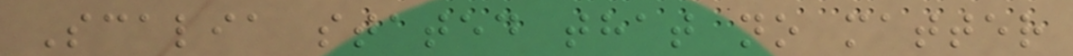Scalia stated that no matter
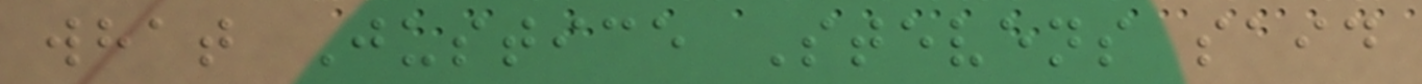what Justice Stevens said
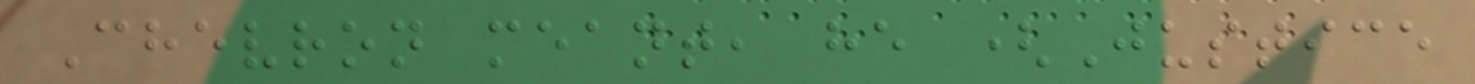Chevron meant, he (Justice
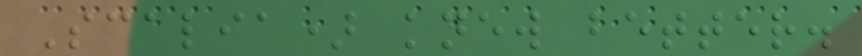Scalia) knew better.
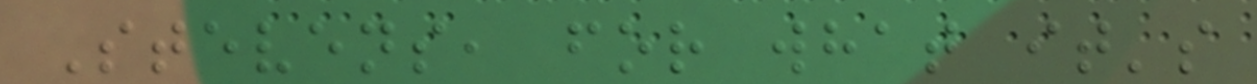Stevens, for what it's
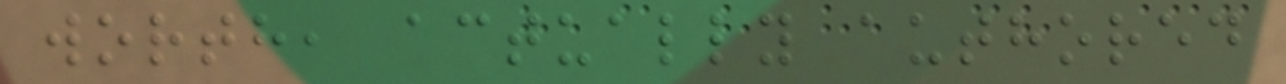worth, actually authored
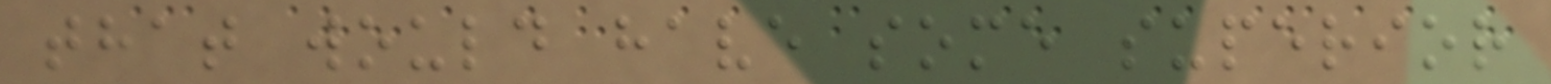that would have some superior
